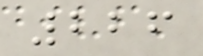226
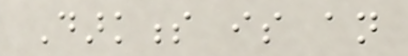Darkness is an
